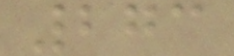273
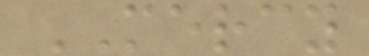MERCY
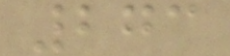273
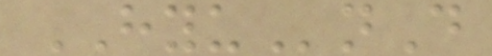HYUnD
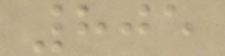805
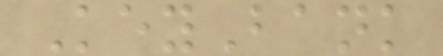KeyBank
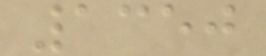1350
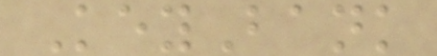KeyBank
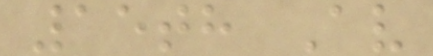15th Av
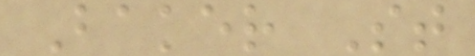Baker St
